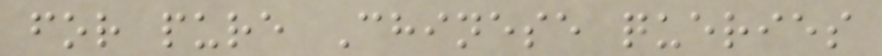for pure Chinese queries
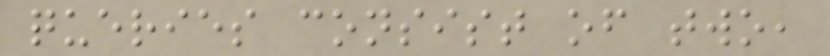queries consist of two,
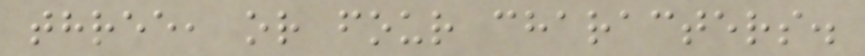three, or four characters.
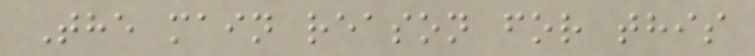The main reason for this
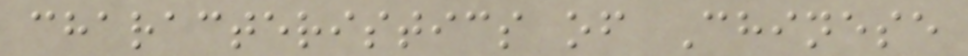characteristics of Chinese
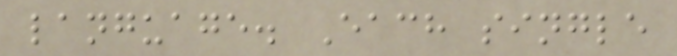language. Each single
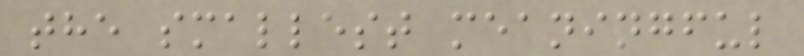the smallest meaningful
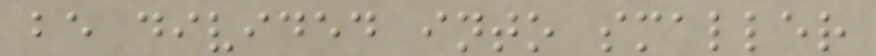be divided into smaller
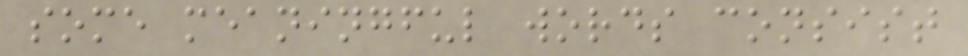some meaningful words consist
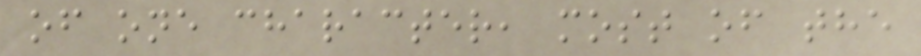of one character, most of the
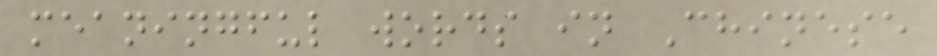meaningful words in Chinese
